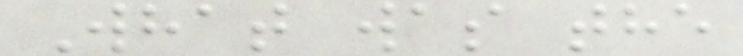What was the
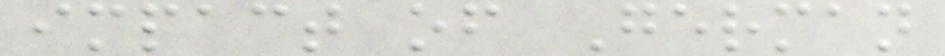impact of German
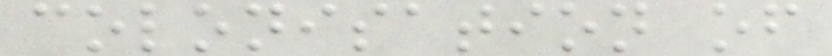colonisation of
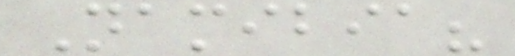Namibia?
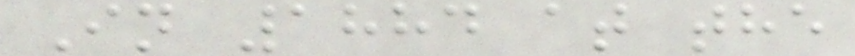In 1884 at the
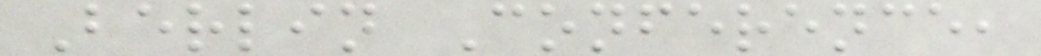Berlin Conference,
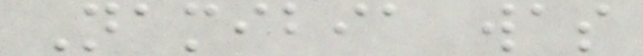Namibia was
